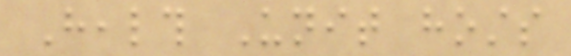Health Unit hosts
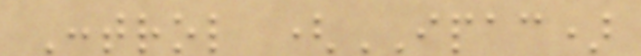Control (IPAC)
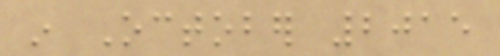in October 2015
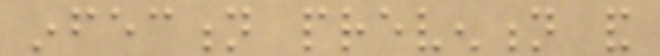infection prevention and
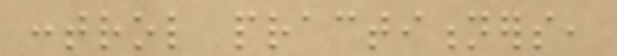control practitioners,
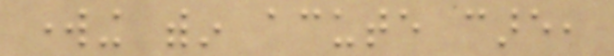working within acute care,
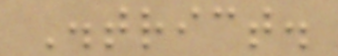District.
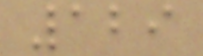129
